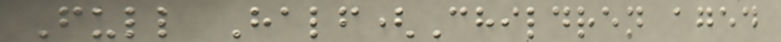Full Half(Children aged
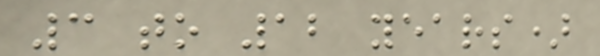3 to 12 years)
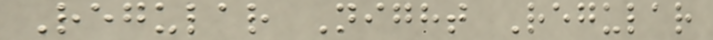Regular Night Regular
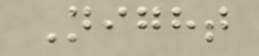Night
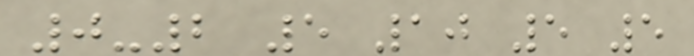0-2 5 10 5 5
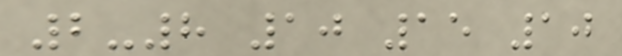2-8 10 15 10
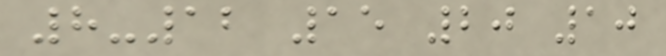8-12 15 20 10
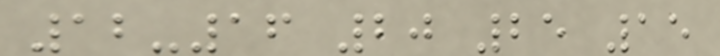12-16 20 25 15
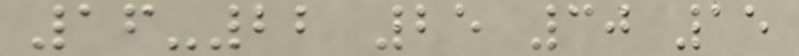16-22 25 30 15
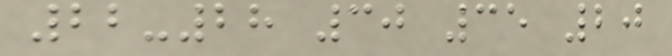22-28 30 35 20
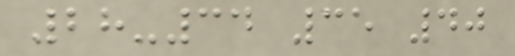28-34 35 40
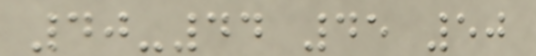40-44 45 50
